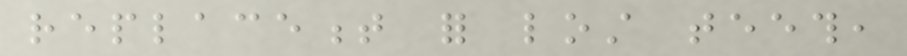replacement for lost teeth,
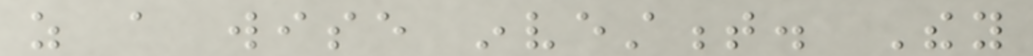as a wise investment. They
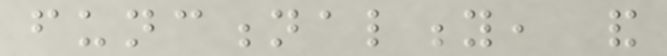functionality, and
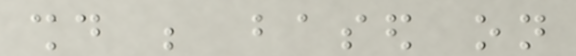should be based on
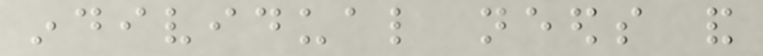individual needs and
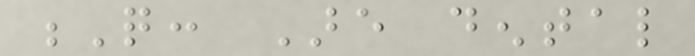Q: Are dental
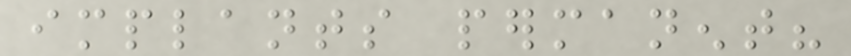implants permanent?
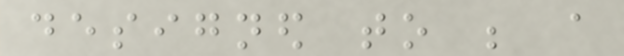designed to be a
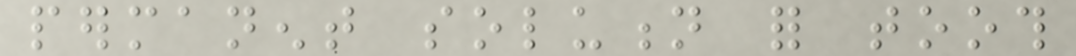permanent solution for tooth
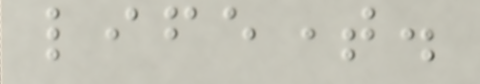lifetime.
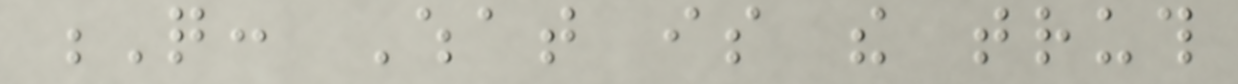Q: What is the truth
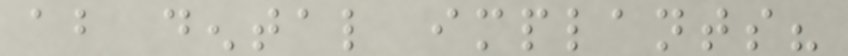about dental implants?
